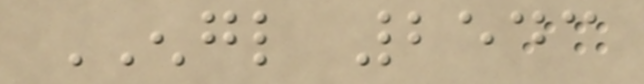ENGL 2543
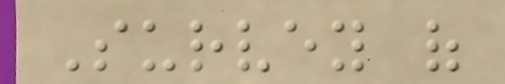Survey of
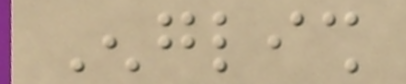English
